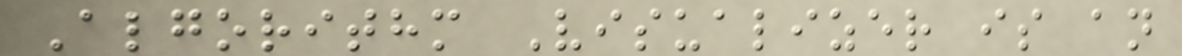Algorithm Visualizer is an
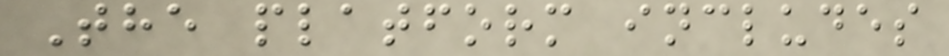The platform includes
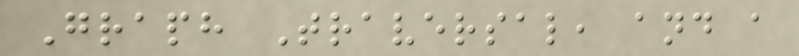Graph Traversal, and a
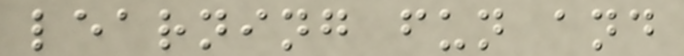learning fun and
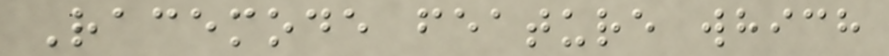Racemode feature which
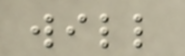will
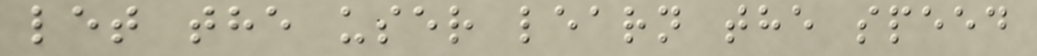let the user learn the speed
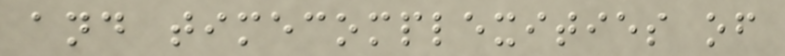and timecomplexities of
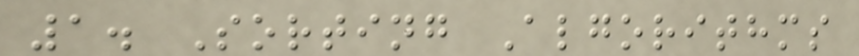1. Sorting Algorithms
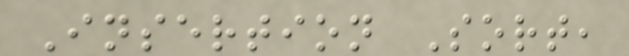Insertion Sort,
